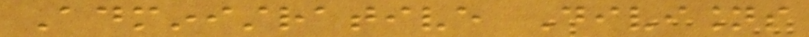Administrative Divisions
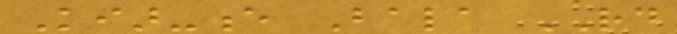Kiar-e Bala RD
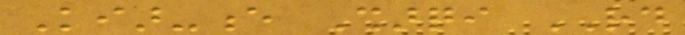Kiar-e Sharqi RD
